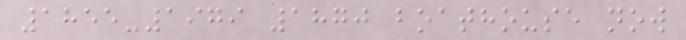1855-1979 1870 boathouse now
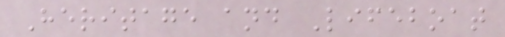Heritage and Lifeboat
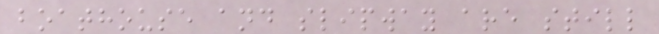boathouse and slipway are still
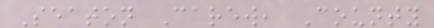Seaton Carew, County
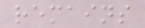remains
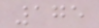175
